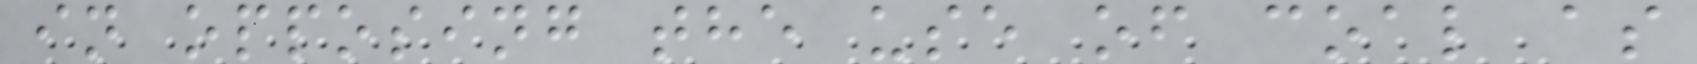in opposing the use of coal as
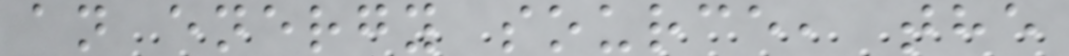an energy source, the
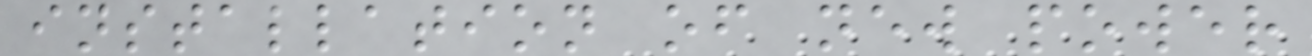installation of new power
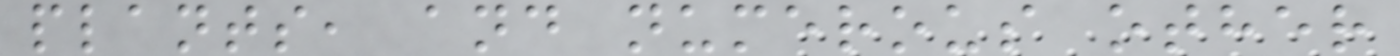plants, and numerous other
